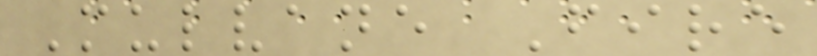Mulvane Fire
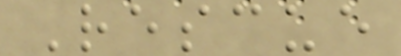Rescue
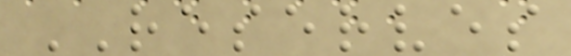RESERVES
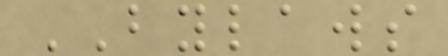BYLAWS
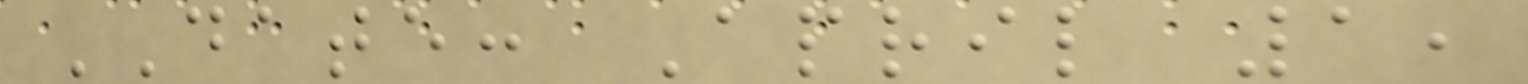DATE: April 1,
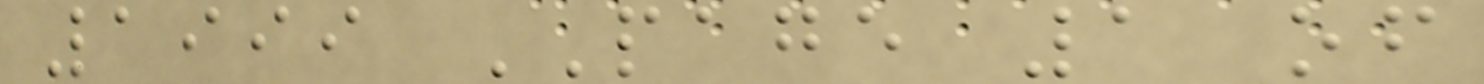1999 PAGE 1 of
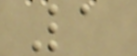1
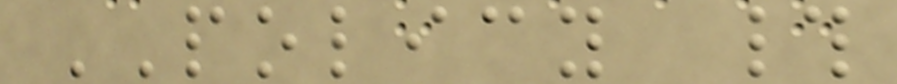POLICY #
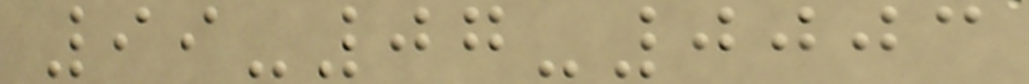99-07-0003
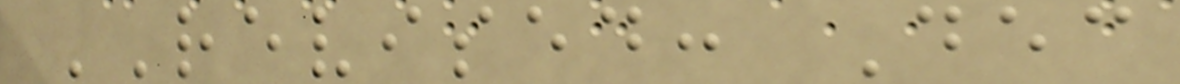REVISED: Dec
